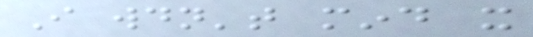I wouldn't mind it
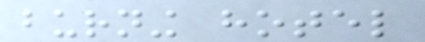burning hotel
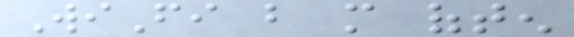WiFi but more often
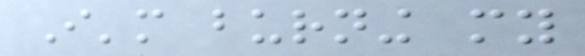I'm burning my
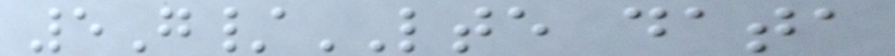5G/LTE data
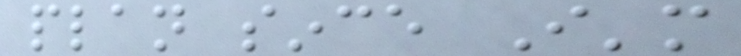plan since I'm
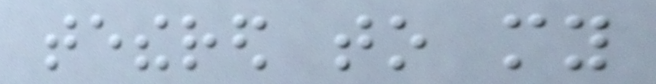tethered to my
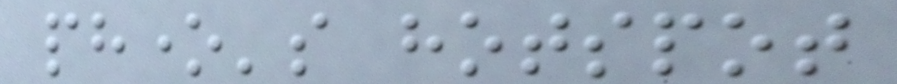phone's hotspot
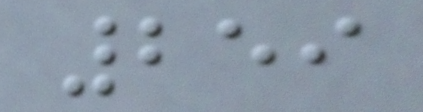259
